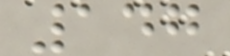147
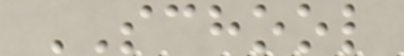SCHOOL
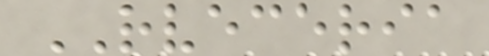RVECERIA
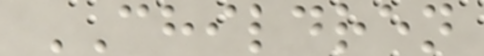CHILDREN
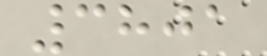3801
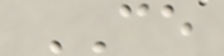CE
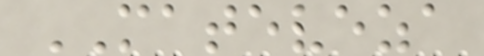MATEVEZA
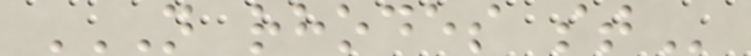N RHODES ST
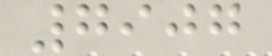7907
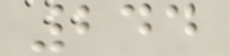244
